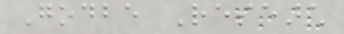Godbe Research
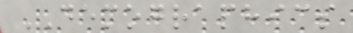DEMOGRAPHICS
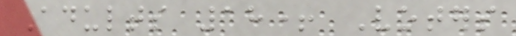Adults 18+ Voters
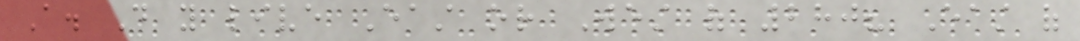A. Do you live East or West of 280? East of
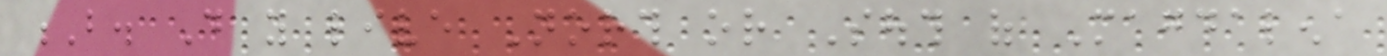B. Do you live North or South of Magdalena
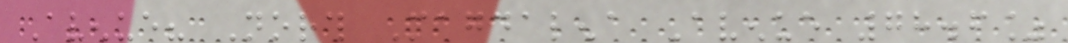Avenue? North Magdalena Avenue 78.6%
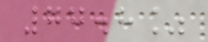77.8%
